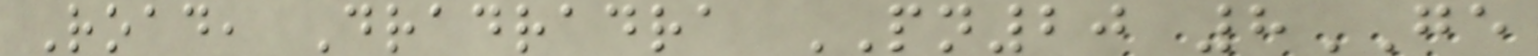Road, Dradradra PN20 8GE
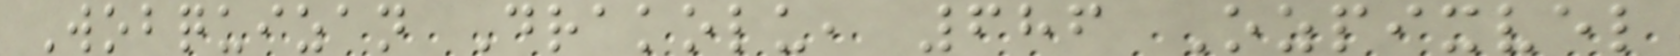Wobquizan Drakolu, 686 Ozpixvel
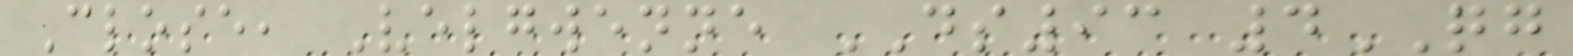Close, Velgwenne DS93 4QG
